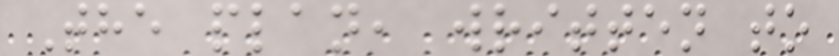The plan, written to
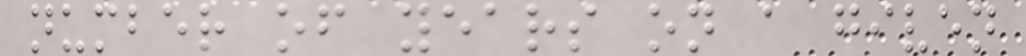number of years on a given
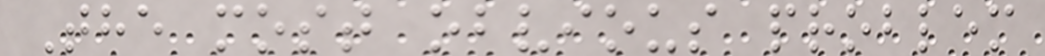The most obvious problem
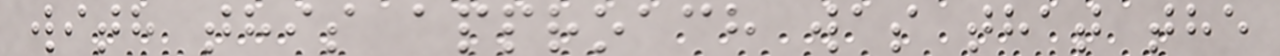with this approach was that the
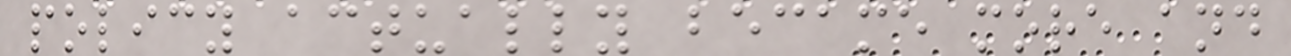policy actually became more and
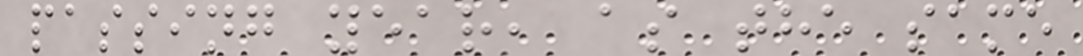passing year, as the same
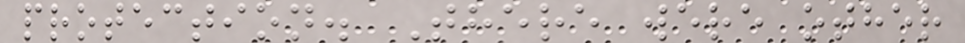protection. There were other
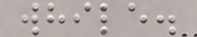while.
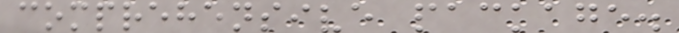comprehensive package.
